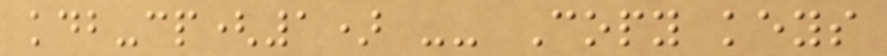kdb-cp(1) -- Copy keys
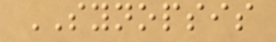SYNOPSIS
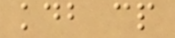kdb cp
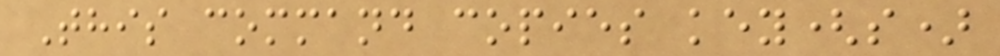This command copies key(s)
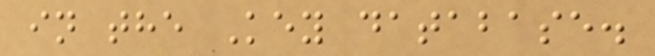in the Key database.
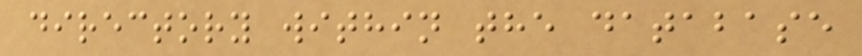directory within the database
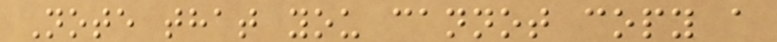Note that you cannot copy a
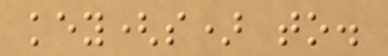key(s) to.
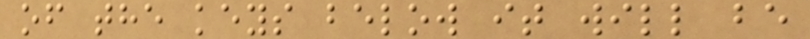of the keys below it will be
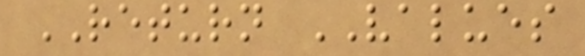RETURN VALUES
